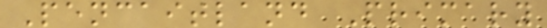Pencaitland Primary
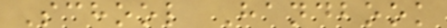School Handbook
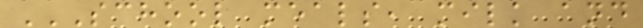SCHOOL MEALS, MILK AND
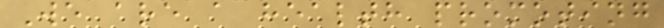We are a health promoting
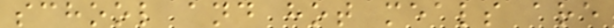school and hot meals are
